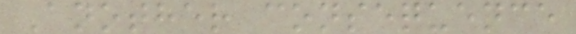Another consequence
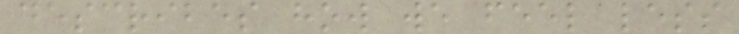describes how we feel less
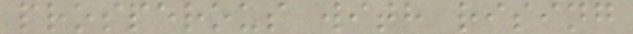prosperous with rising
